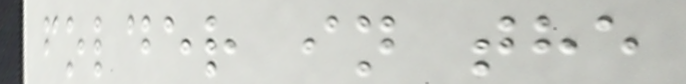folder in the
